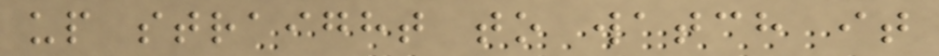up straight to watch it
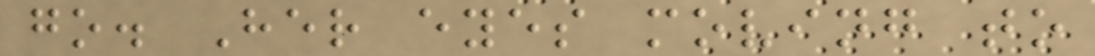go. Her eyes moving to
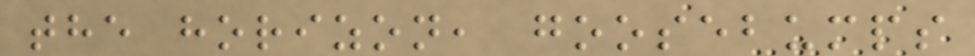the horizon, goosebumps
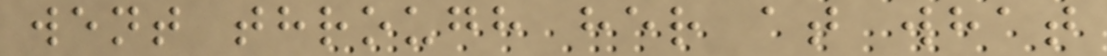went through her at what
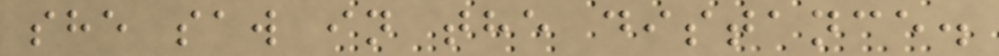she saw in the distance.
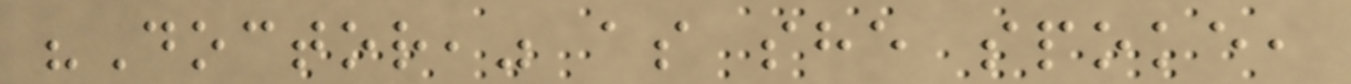"Doctor," as she spoke,
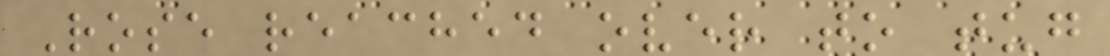Rose reached over to tug
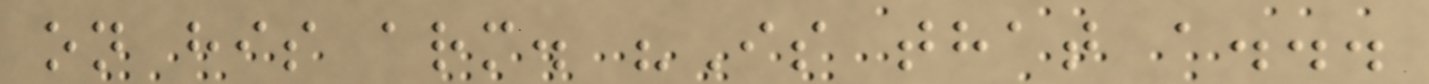on his arm. "Is that a...
